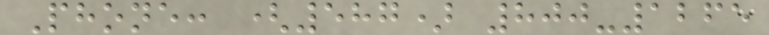Phone: (587) 800-1265
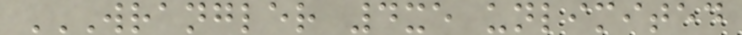WRANGLER 4XE UNLIMITED
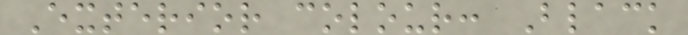Exterior colour: Black
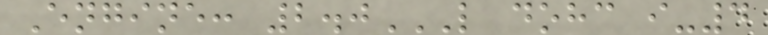Engine: 2.0L DOHC I-4
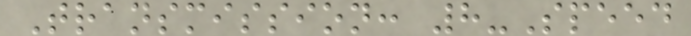Transmission: 8-Speed
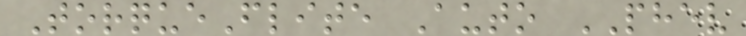TorqueFlite Auto PHEV
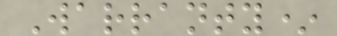Warranty*
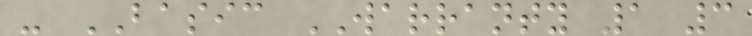- BASIC WARRANTY 1 3
